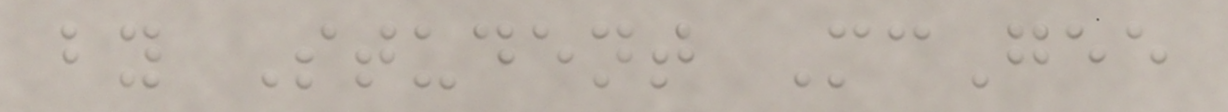by Student McGee
